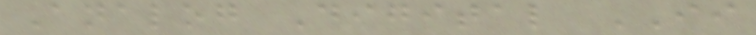Analog Digital II
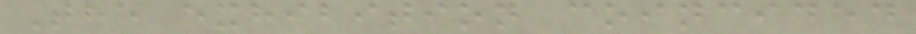The exhibition coincided
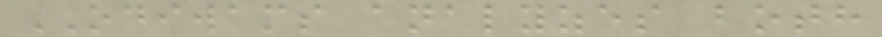ODIWAMS analyzes both
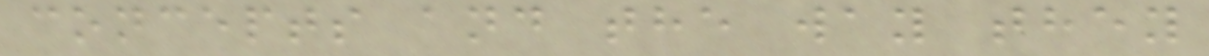concepts and the way they
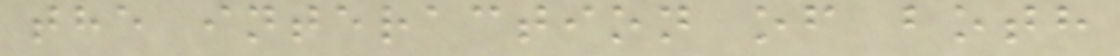the interaction of both
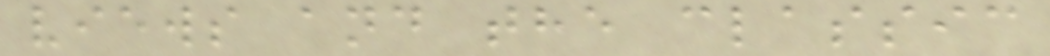views and the classic
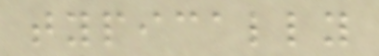typically
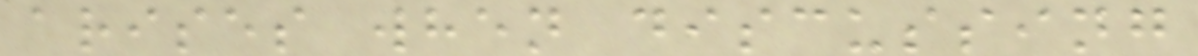arises when discussing
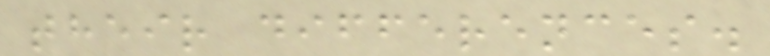their differences.
